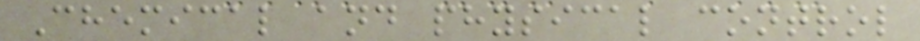Chemical and physical control
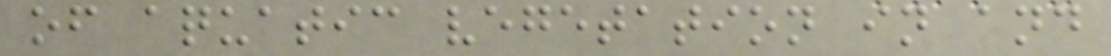of aquatic vegetation in and
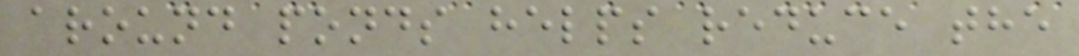around ponds helps reduce the
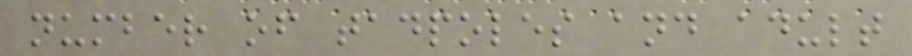number of tadpoles and adult
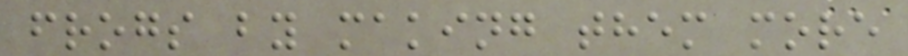frogs by making them more
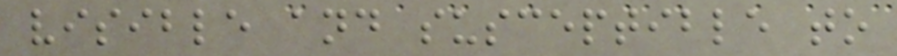visible and susceptible to
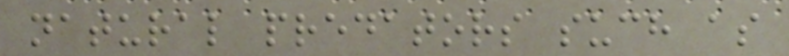natural predators such as
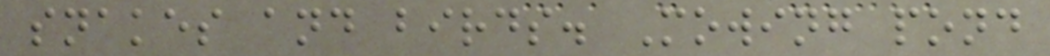snakes and birds. Mowing pond
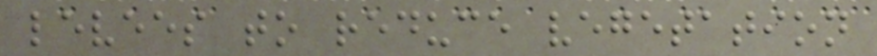levees to reduce vegetation
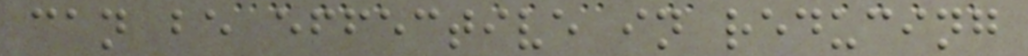can be effective in reducing
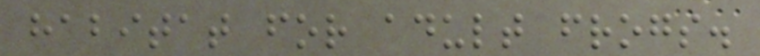habitat for adult frogs.
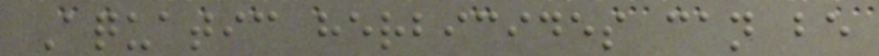Aquatic herbicides can be
